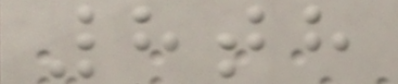8th
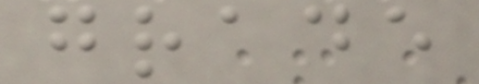grade
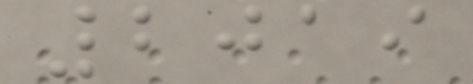2019
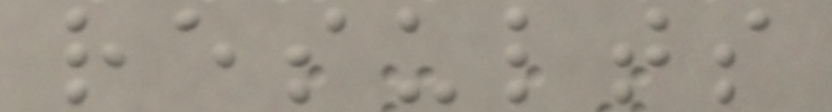results
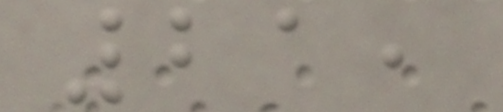21,
